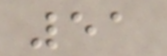51
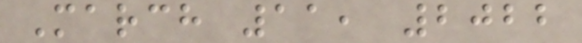March 11, 2022
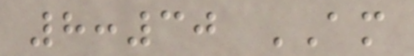8:30 AM
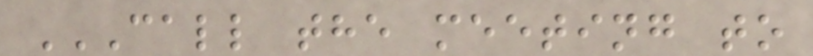CALL THE MEETING TO
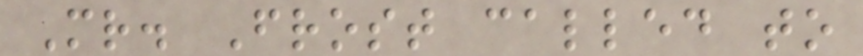Mr. Frost called to
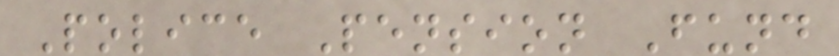Police Pension Fund
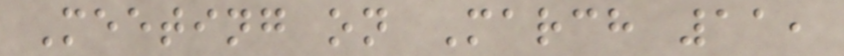Meeting on March 11,
